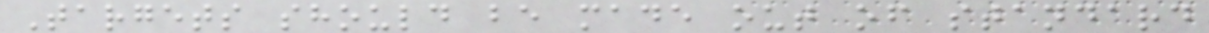Targets should be made out of standard
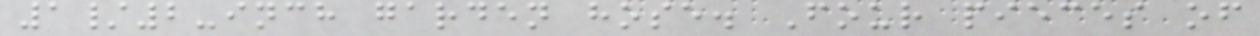1/2-inch garden hose. Four pieces of
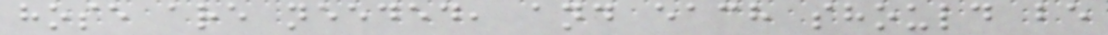hose are needed, and each should be
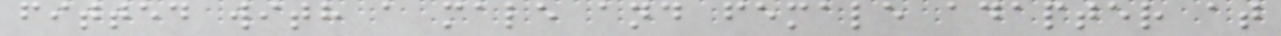fitted with a male and female adapter at
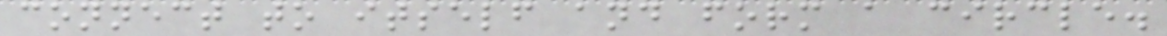connect to itself and form a circle.
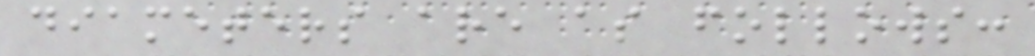diameters are as follows:
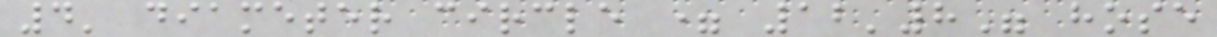4' diameter circle = 12'8" hose
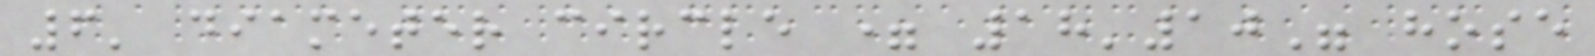6' diameter circle = 18'10" hose
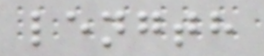length
